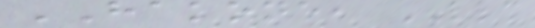HAKONE, LLC
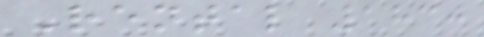Rental 1830
